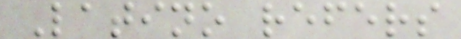Latino refers
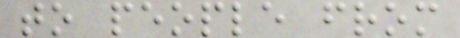to people from
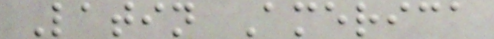Latin America
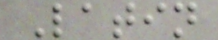Latin
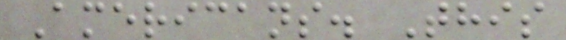Americans. This
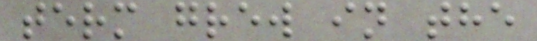term grew in the
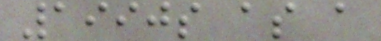1990s as a
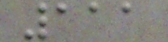111
